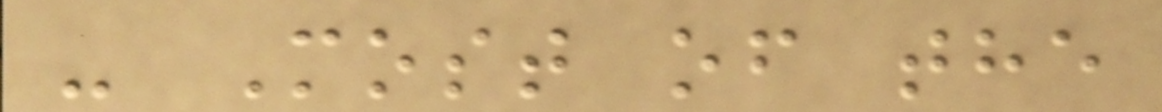- Most of the
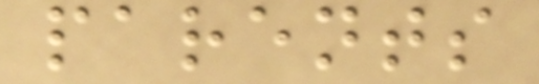parents
